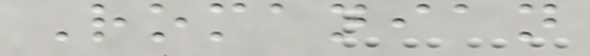Romanian
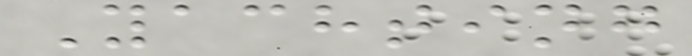Yachting
